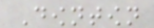Downtown
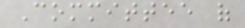Committee of
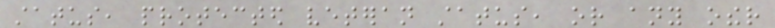status, protected veteran status, or any other
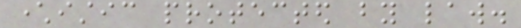characteristic protected by law.
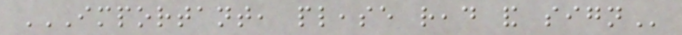IMPORTANT, PLEASE READ AND SIGN
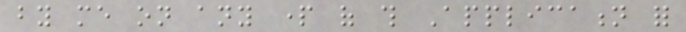by me on any part of this Application for
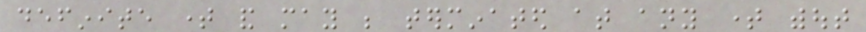definite time and may be terminated at any time without
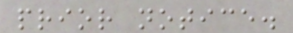prior notice.
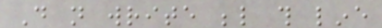Do not write below this line
